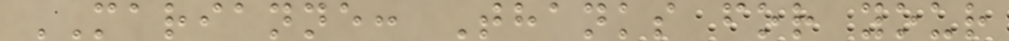MARIANNE: Thanks for your
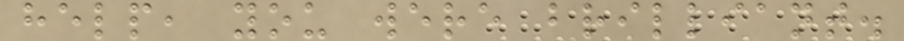help, you were brilliant.
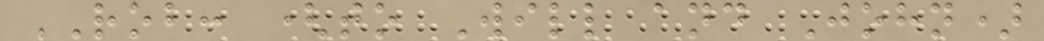ROB: (to Will and John)
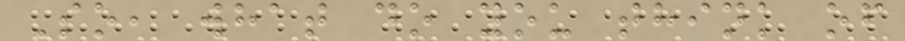So, what do you think of
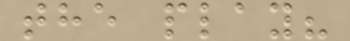the play?
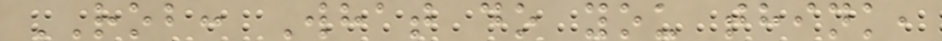ROB: What do you think,
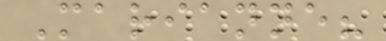Marianne?
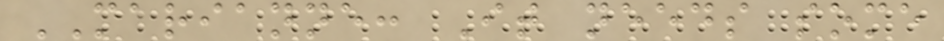MARIANNE: It needs some
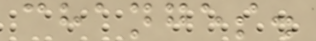changes.
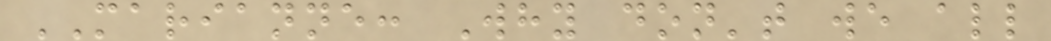MARIANNE: Why don't we all
